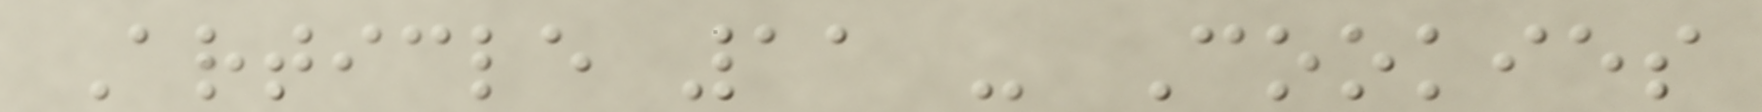Article 11 - Cookies
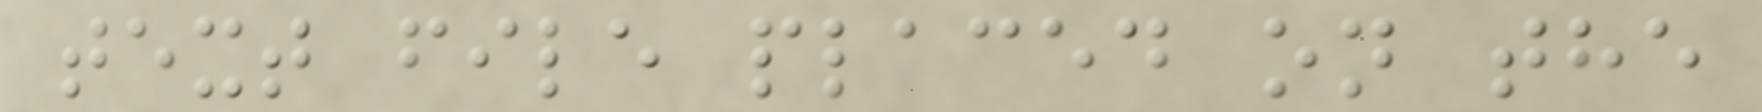text file placed on the
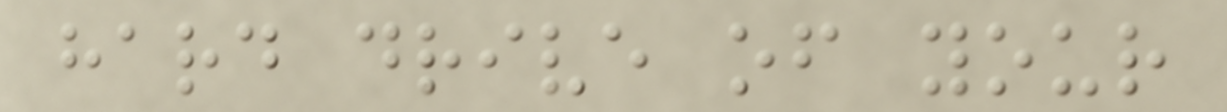hard drive of your
